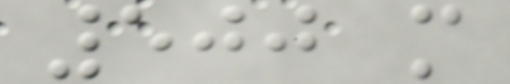500 m
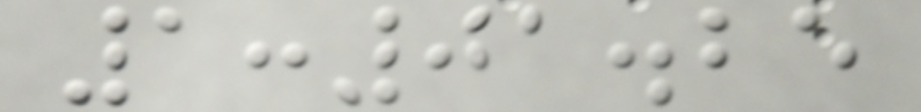1:01.25
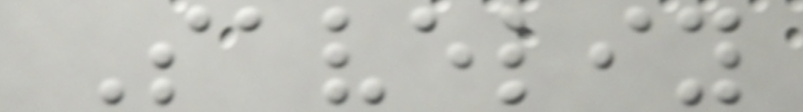Saveliy
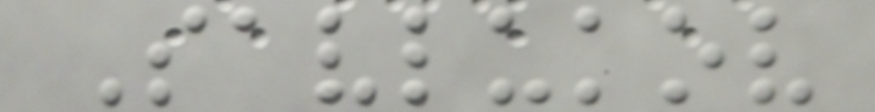Savlukov
